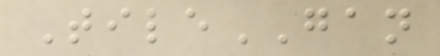TileGAN
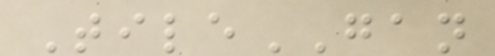TileGAN
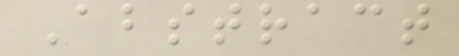Abstract
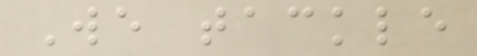We tackle
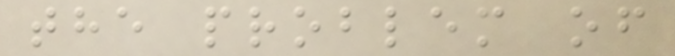the problem of
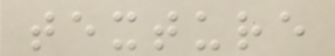texture
